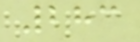283
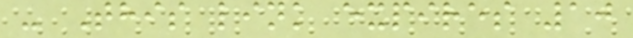- This link expires 10
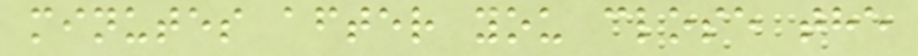minutes after you close the
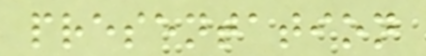presentation
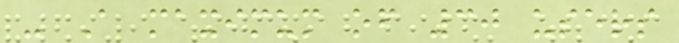- A maximum of 30 users
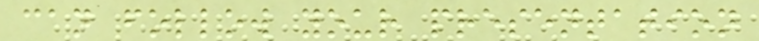can follow your presentation
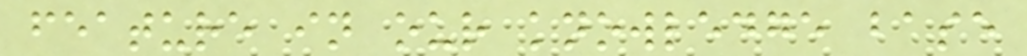feature in our knowledge base
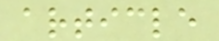article
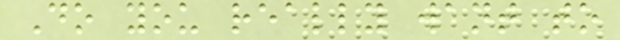Do you really want to
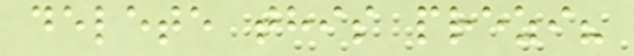delete this prezi?
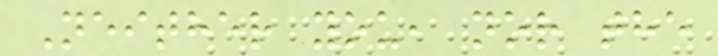Neither you, nor the
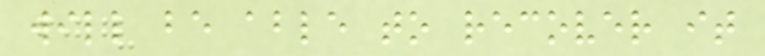will be able to recover it
